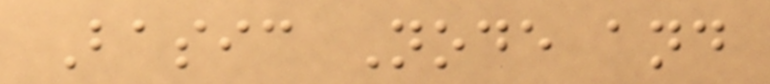Basic Node and
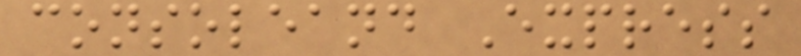consoleand Express
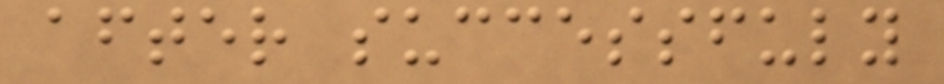after successfuly
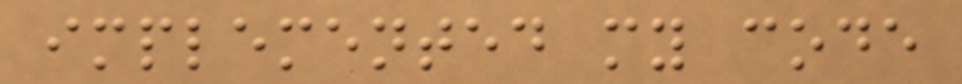implemented my code
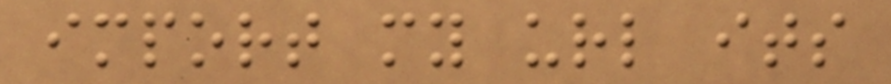import my url its
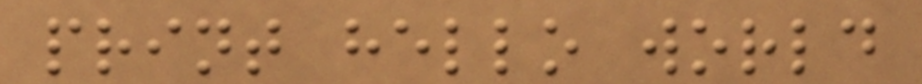print hello world
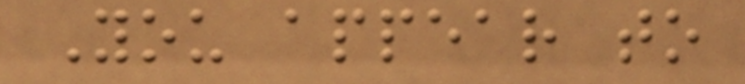You appear to
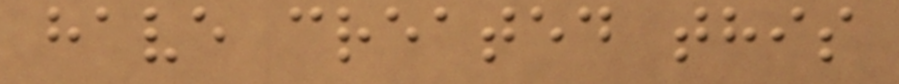have created this
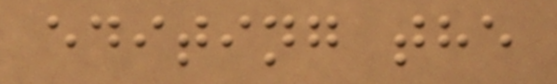editing the
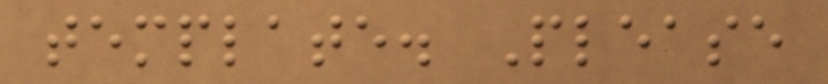template. Please
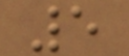5
